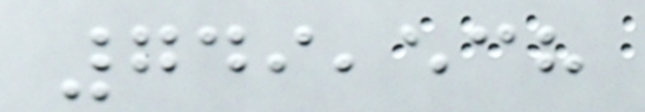749,538
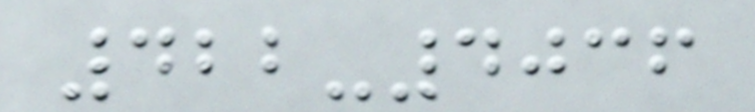422-4036
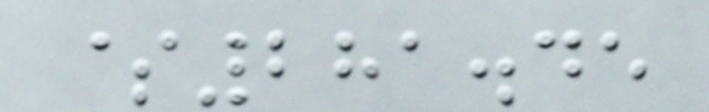$281.45
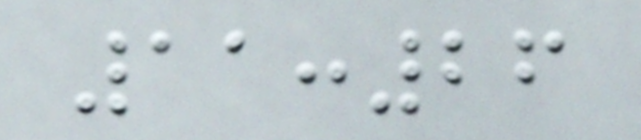11:26
